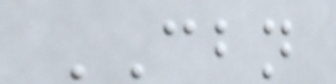CBN
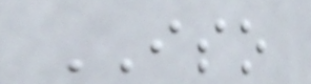ISO
